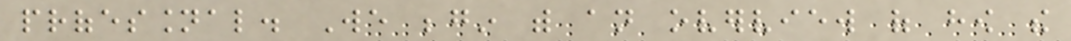professional. We begin with an overview of how the
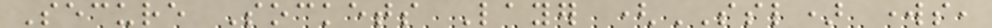Secure Sockets Layer (SSL) works,
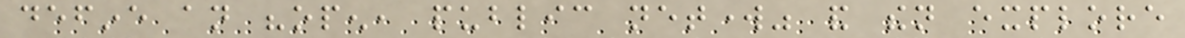define an "open, public network" and then explore
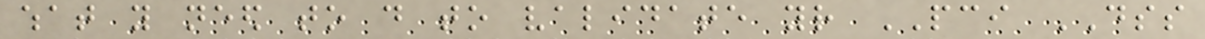what you need to do to validate your PCI DSS
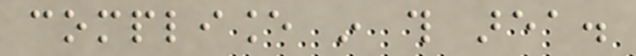compliance in this area.
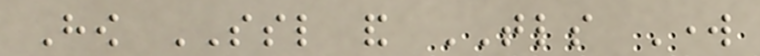How SSL and TLS Work
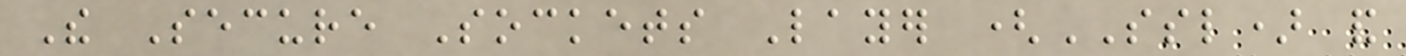The Secure Sockets Layer (SSL) and
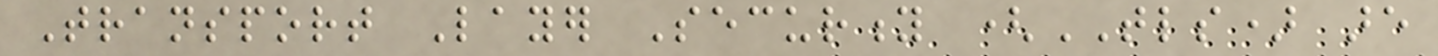Transport Layer Security (TLS) are
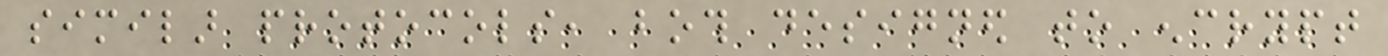similar protocols, both designed to encrypt
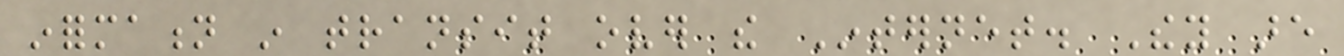information in transit over the Internet. They are
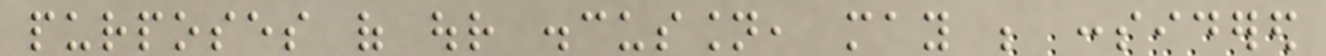purposes of our discussion, may be considered
